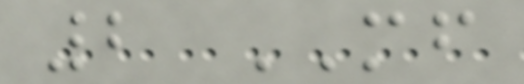2 MF
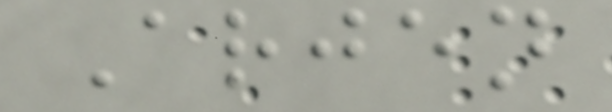Arjen
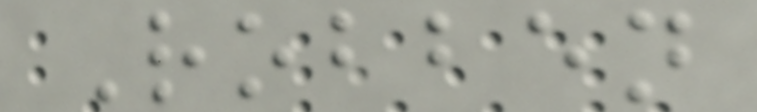Robben
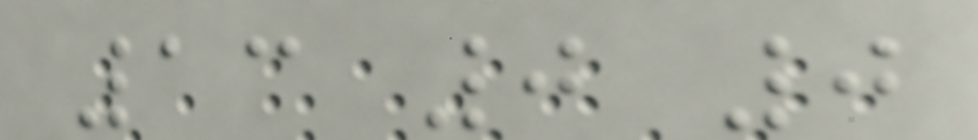13 0 0
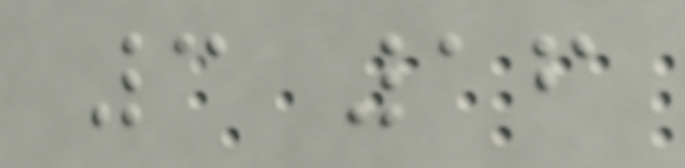3 16
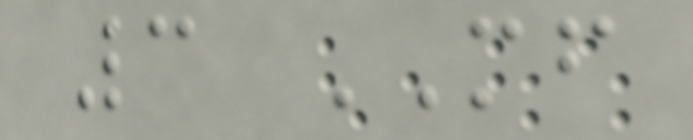3 MF
